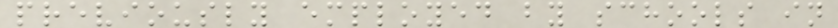previously employed by schools in
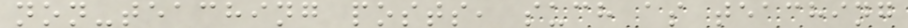non-teaching posts, such as teaching
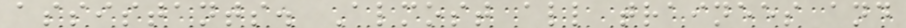assistants. Almost all trainees and
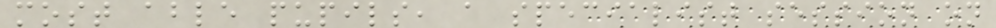most able pupils, a specialist session on
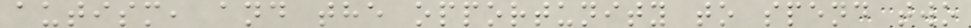autism, and the opportunity to spend two
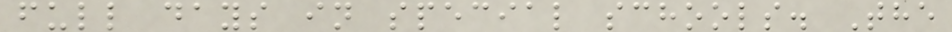full days in special schools. The
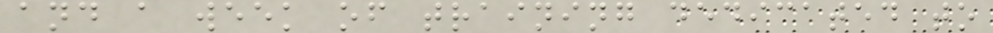and a week of training dedicated to
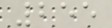255
